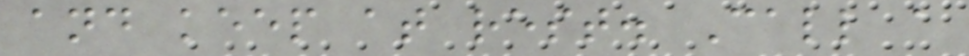and keep at rest. Call a
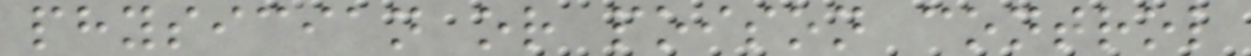physician or poison control
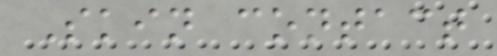Skin contact
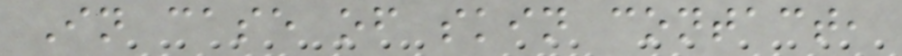In case of skin contact,
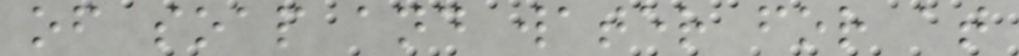of soap and water for at
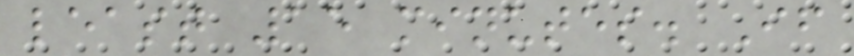least 15 minutes. If
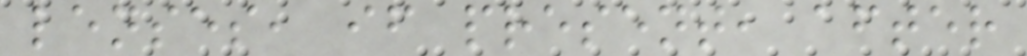lenses, if present, after
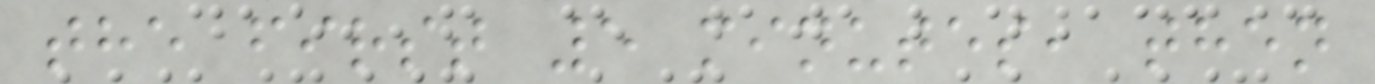the first 5 minutes, then
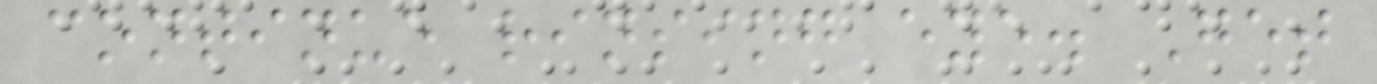continue rinsing eye. Get
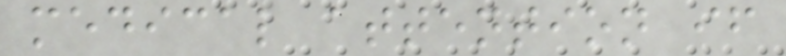medical attention if
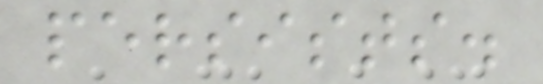persists.
